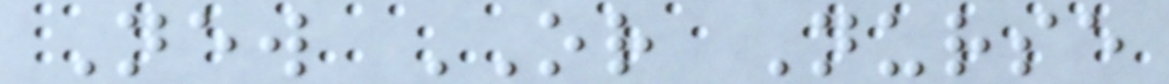New OR Nurse
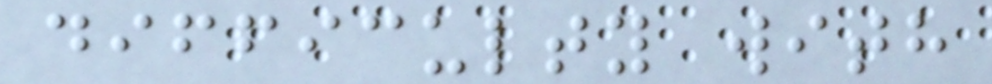difficulty with
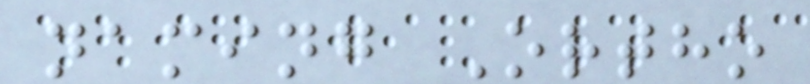naming Ortho
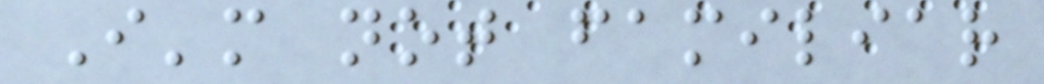I'm not familiar
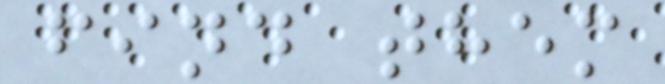find them
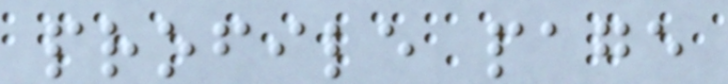profile page
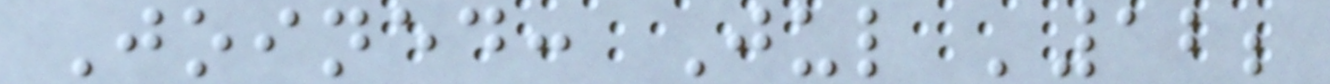Joined: Jul '12;
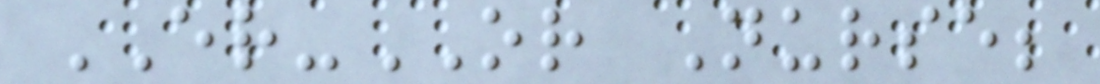ER-OR Nurse;
